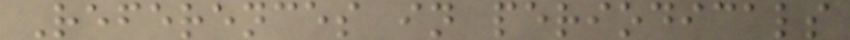References in periodicals
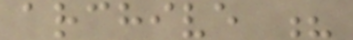archive ?
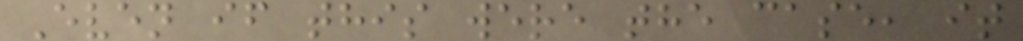Even if this were the case, it
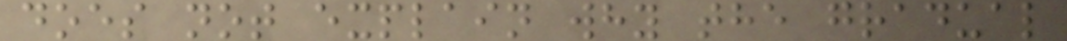does not explain why the gradual
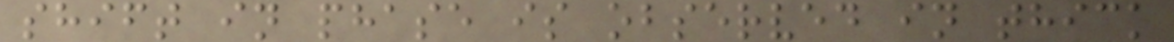shift in phase is observed in thick
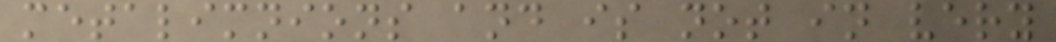metalimnions and is not in very
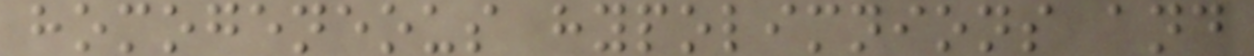homogeneous hypolimnions and
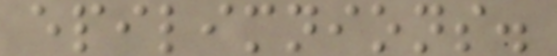epilimnions.
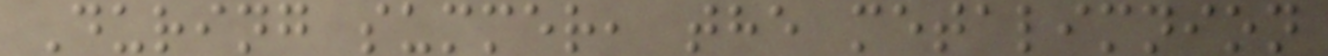During summer, the metalimnion
